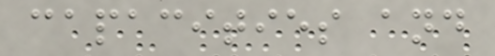capacities and
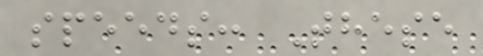speeds: These
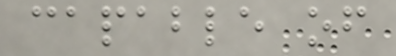capable of
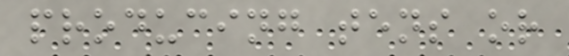producing tens or
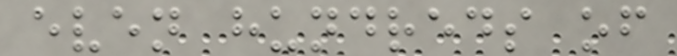even hundreds of
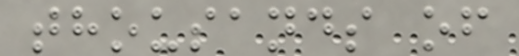thousands of
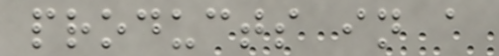products in a
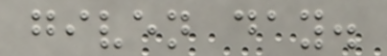given day.
